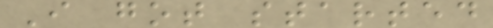I got started
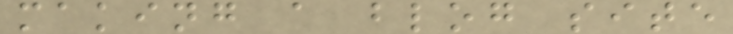making a blog site
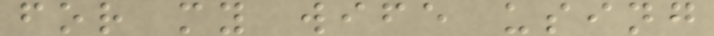for my wife using
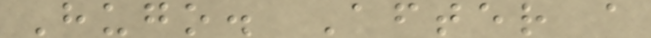Hugo. After a
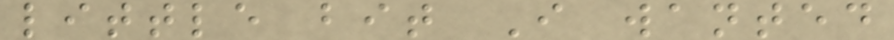little bit I wanted
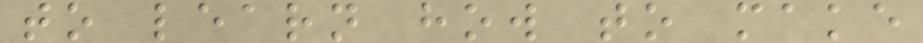to learn how to make
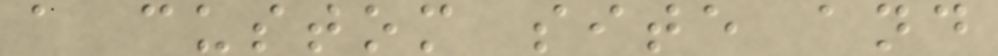a custom site and
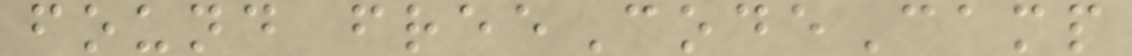found freeCodeCamp
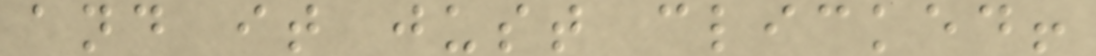and it just clicked!
